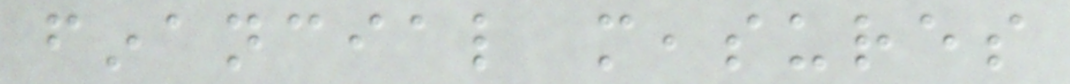financial measures
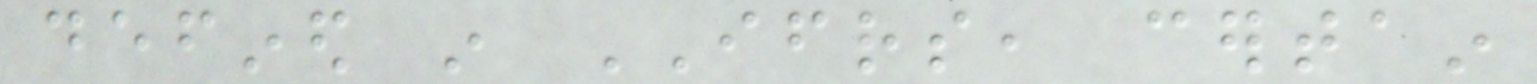defined in IFRS, certain
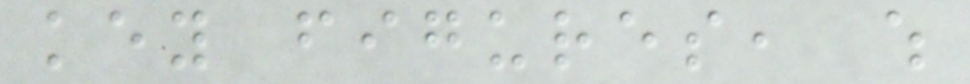key figures, which
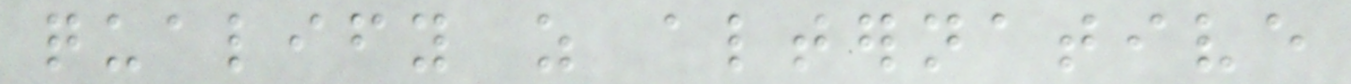qualify as alternative
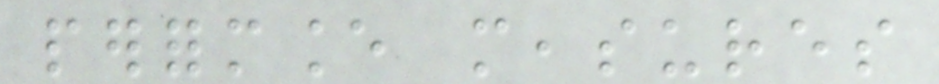performance measures
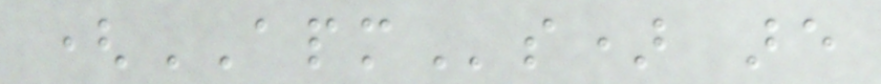(APMs) are
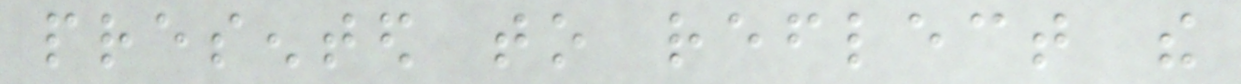presented to reflect the
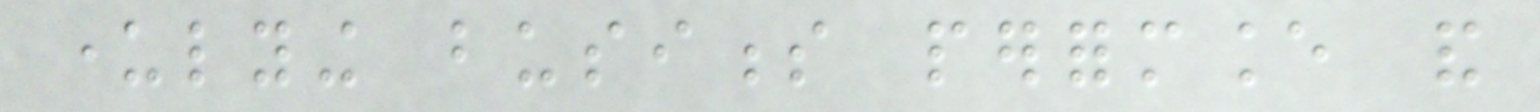underlying business performance and
